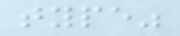type"
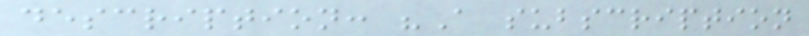description: "A subscription
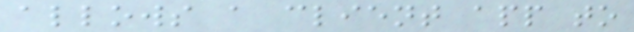allows a client app to
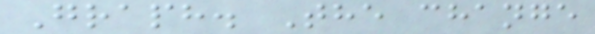Graph. The change
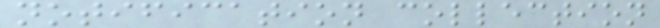notification collection
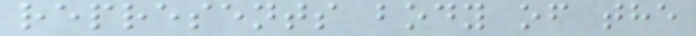represents body of the
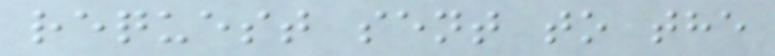request sent to the
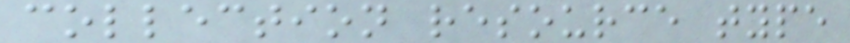collection resource type
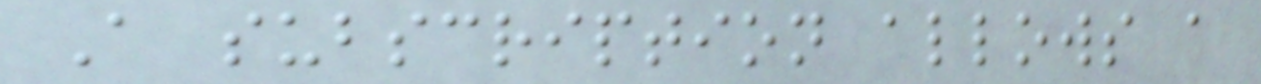A subscription allows a
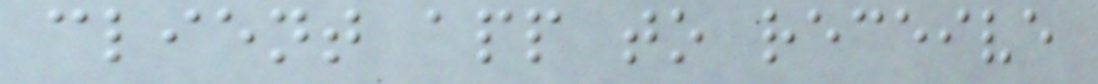client app to receive
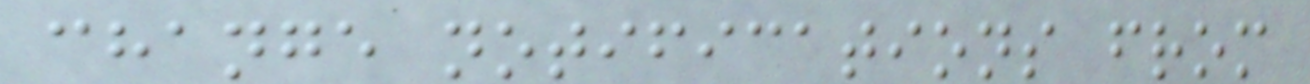change notifications from
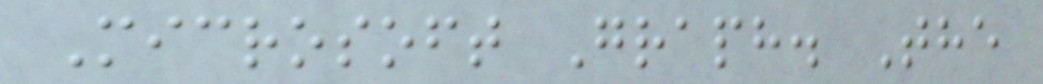Microsoft Graph. The
